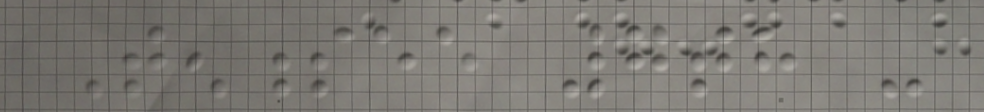Tennessee 7th -
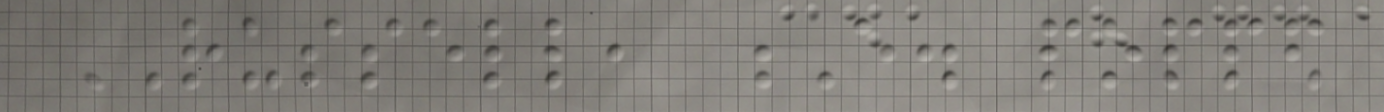RUSSELL, E. popped
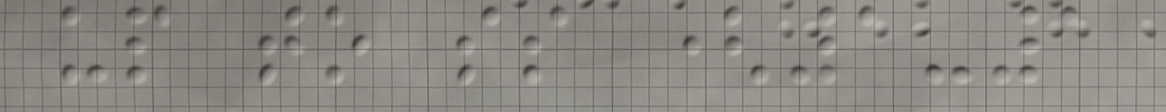up to ss (1-1
